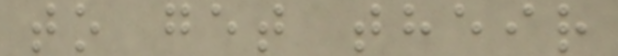to get their
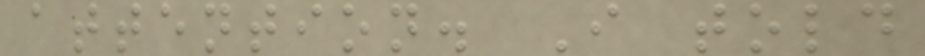attention. I told
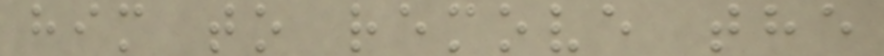him to remove the
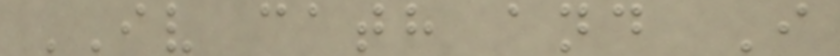IV cath and I
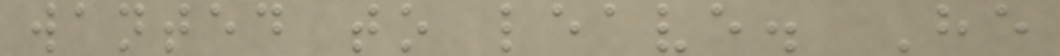wanted to leave. He
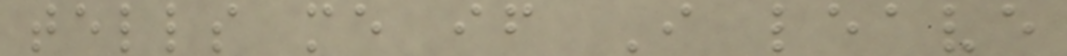tells me if I leave
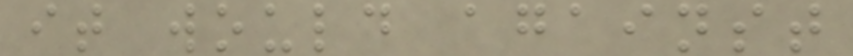it would against
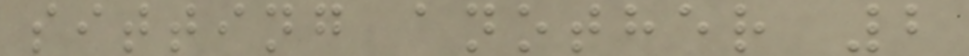sitting another 2
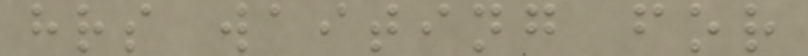hrs waiting for
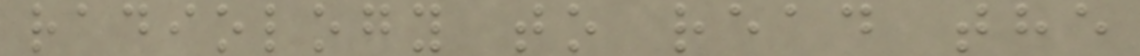radiology to read the
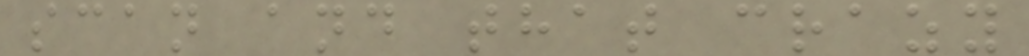scan and that crazy
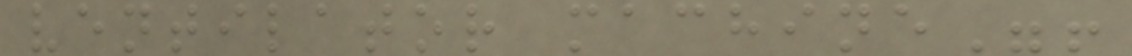ventilator machine"!
